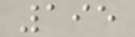195
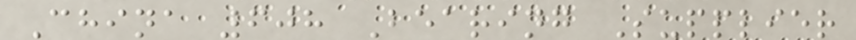China 608 Bearing Supplier
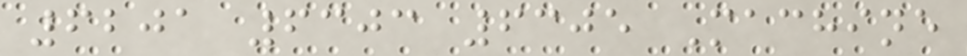6201 6303 6305 Machine
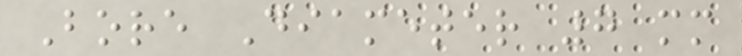Bore Diameter 7 mm
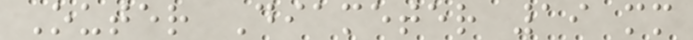Outer Diameter 19 mm
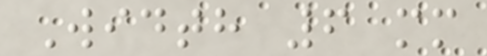Width 6 mm
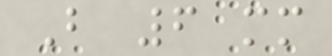B 6 mm
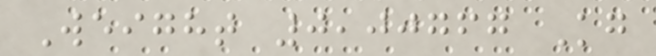Weight 0,00767 Kg
